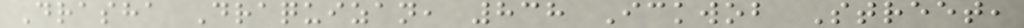Drasha Draquizan, 838 Ickwob Street,
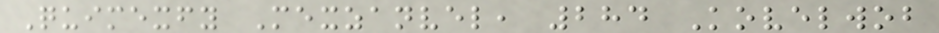Quimexfy Mexzanvel, 284 Kovelwob
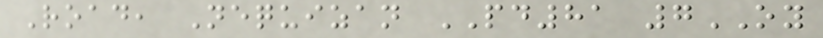Road, Nequizan PD81 7OY
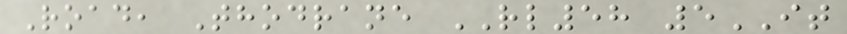Road, Thodrane RL58 5IT
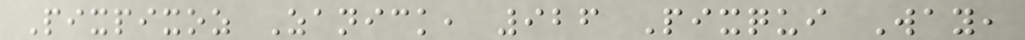Pixpixoz Zanick, 926 Pixqui Way,
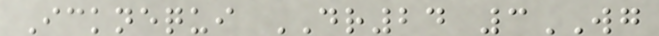Icknequi DR24 3WG
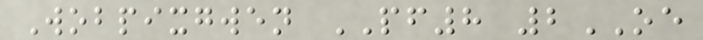Wobpixgwen PF8 2OE
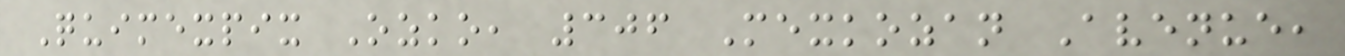Quimexpix Ozko, 306 Mexkozan Avenue,
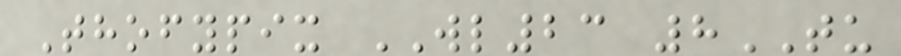Thofypix WL23 8TU
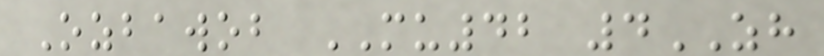Ozbawob MU42 4ZH
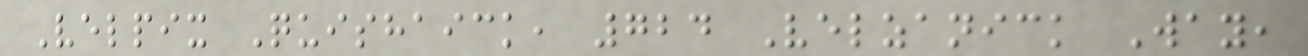Velpix Quishaick, 724 Velzanick Way,
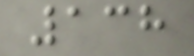138
